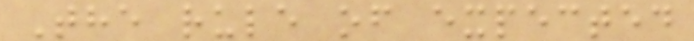The rule of expected
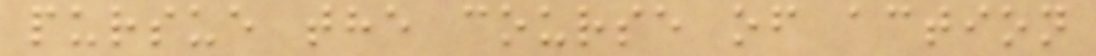pursue the course of action
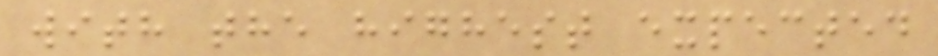with the highest expected
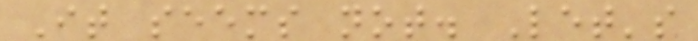It seems not. Let's
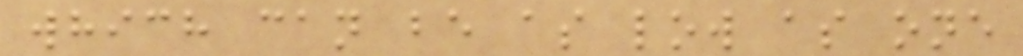which can be as low as one
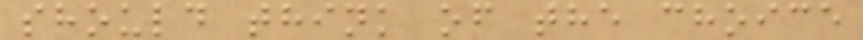should think of the choice
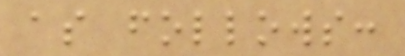as follows:
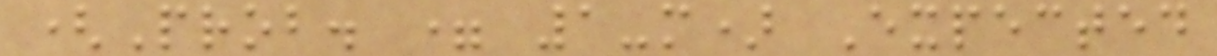(Prob. = 1-m) Expected
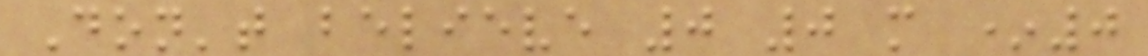Don't believe 0 0 m *0
